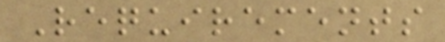Requirements
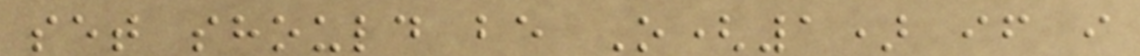set should be O(1) if i
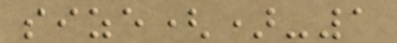size()-1
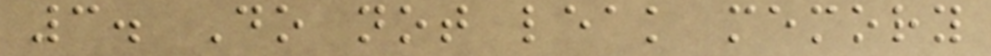3. Do not leak memory
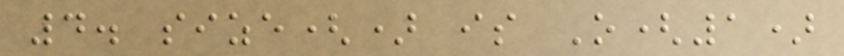4. size() is O(1)
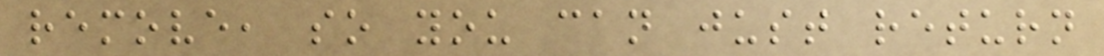remove, so you can just return
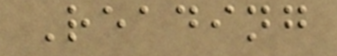Reading
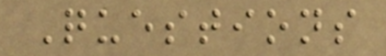Questions
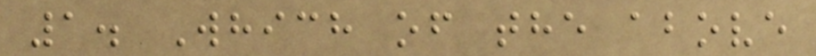1. Which of the above
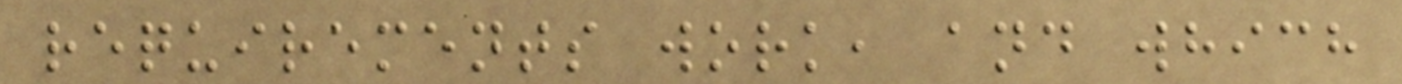requirements work, and which
